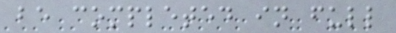be completed in full
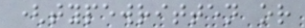(typewritten or
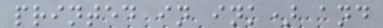printed in ink) and
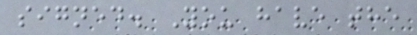signed. You have the
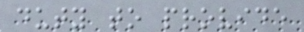duty to provide
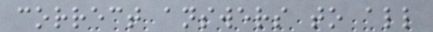correct answers to all
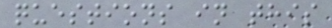questions in this
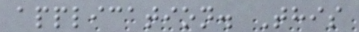application. This
